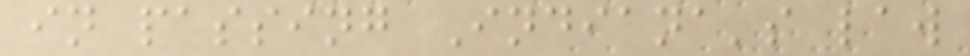in passing Indiana's law
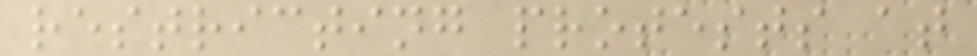restricting protests at
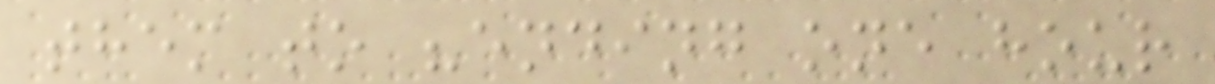them to "ending one hour
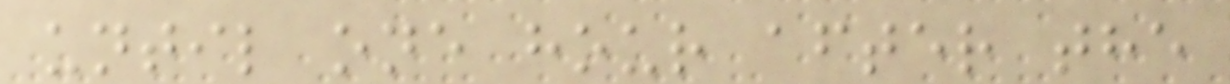until one hour after the
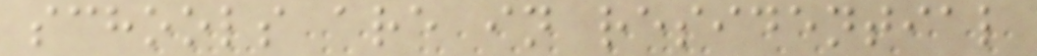schools are in residential
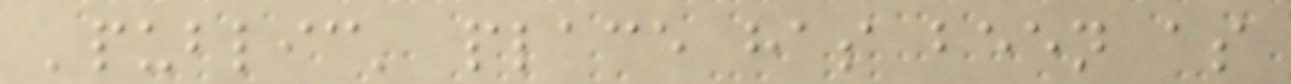'public' place has been as
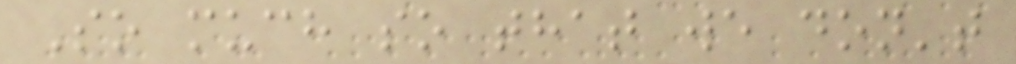So much so that we don't
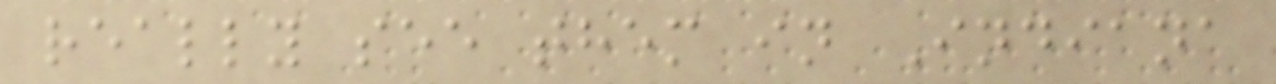really see them in Indiana
